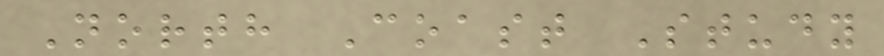North Coast Study
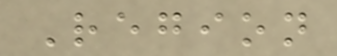Region
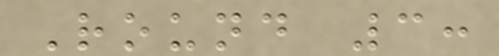Round 3:
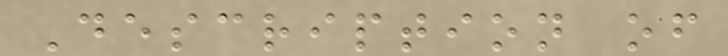Description of
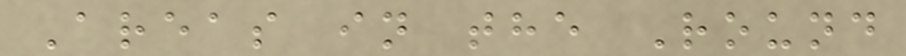Areas in the Round
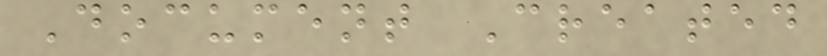Document Created
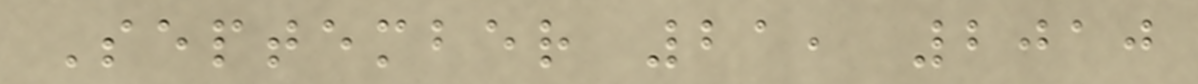September 21, 2010
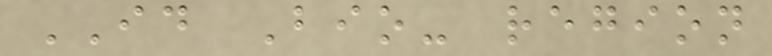ID Bio- region
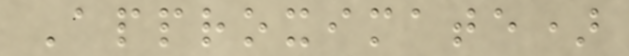Approximate)
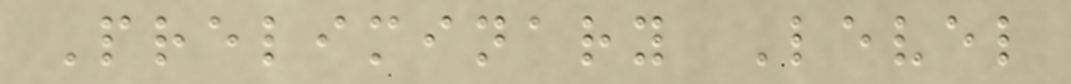Preliminary Level
